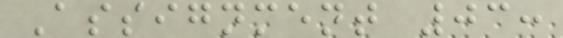Assignment 03:
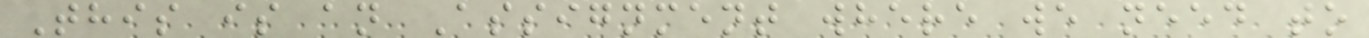This is an Assignment where we need to
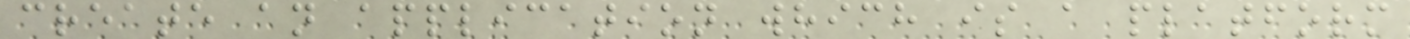create an application which is a platform
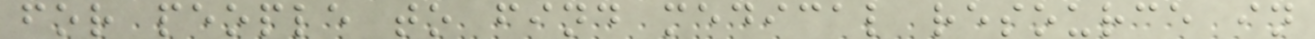for people to find medical resource in
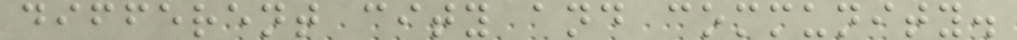different city and community.
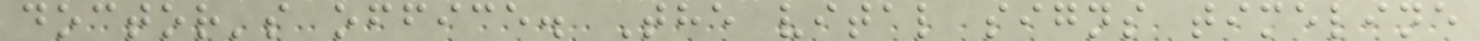doctor's office. The vital signs timeline
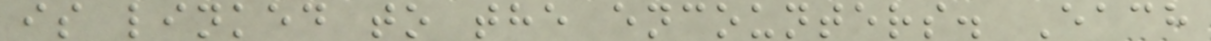is linked to the encounters. Each
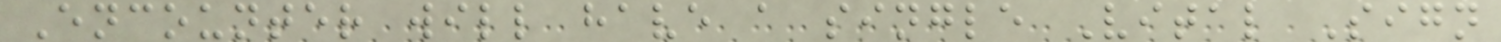Encounter will have a single Vital Sign
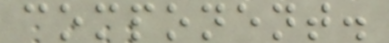component.
